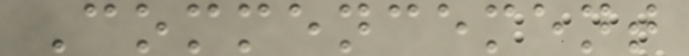Commencement
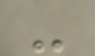-
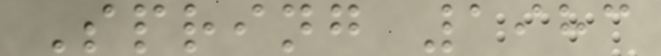Spring 1983
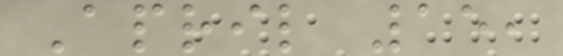April 15,
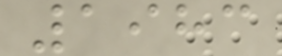1983
